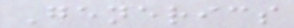Generics
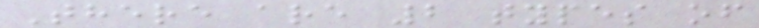There are 2 types of
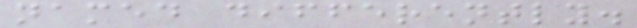named differently.
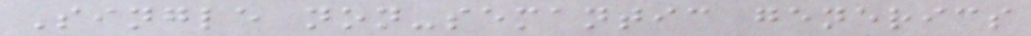Single non-semantic generics
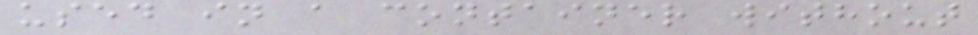used in a container without
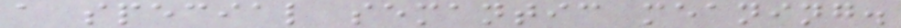a special semantic meaning.
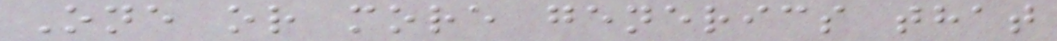One or more generics that
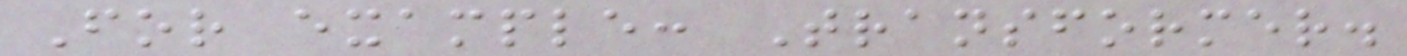For example: Transformer.
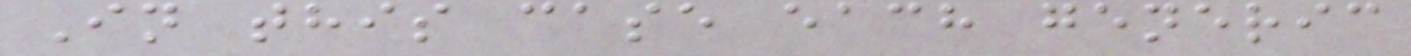In this case each generic
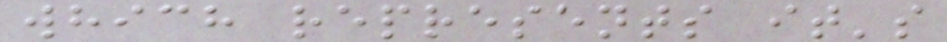which represents it's
